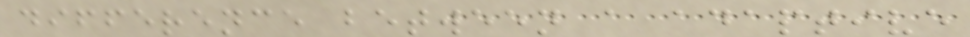difference between a adaptive
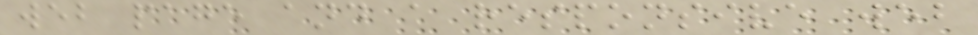web page and a responsive web
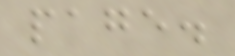page.
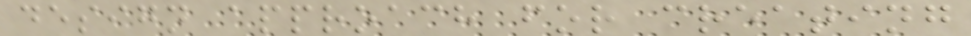design approach for creating
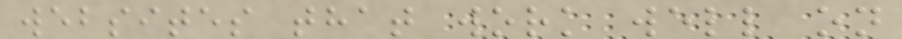websites that work well on
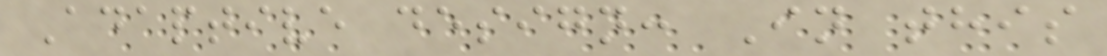Adaptive design: In this
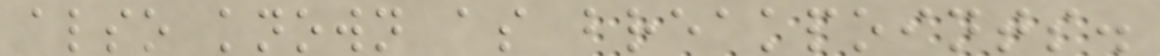also known as breakpoints.
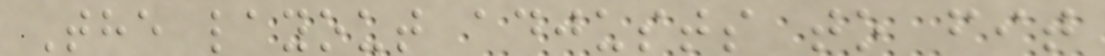The layout adjusts to fit
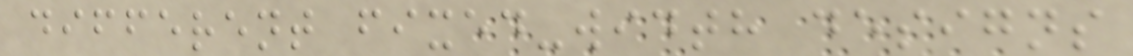different fixed-width designs
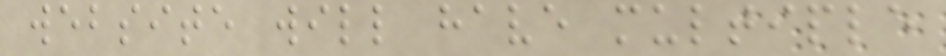website will have multiple
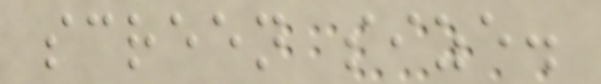screen size.
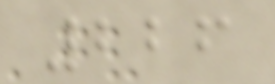226
